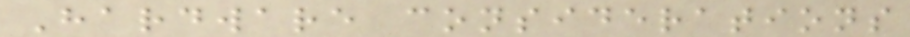Hardware considerations
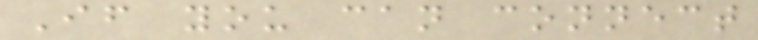If you can connect
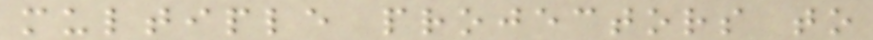multiple projectors to
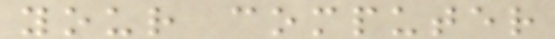your computer
